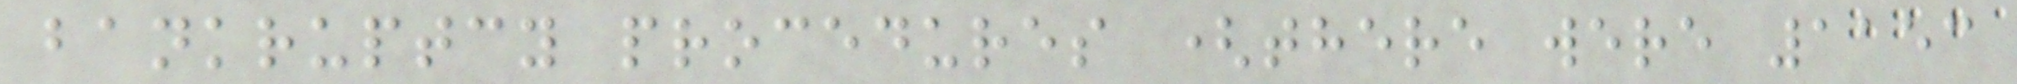bankruptcy procedures (there were 1153
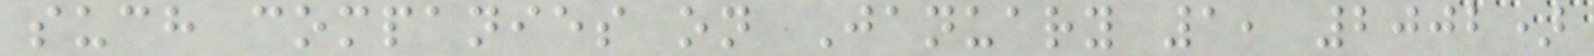such companies on January 1, 2002)
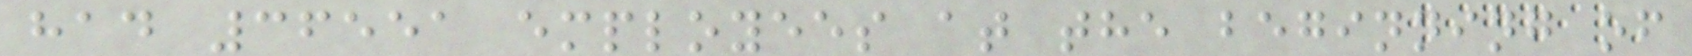had 36551 employees at the beginning of
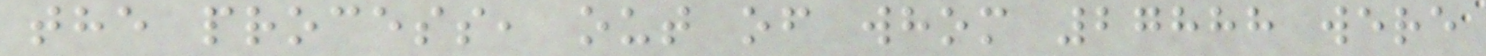the process, out of whom 27888 were
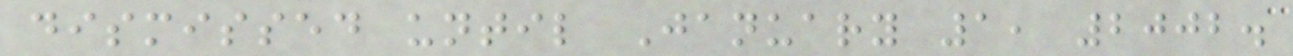dismissed until January 1, 2002.
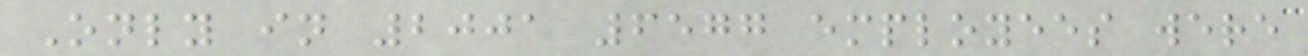Only in 2001 6577 employees were
